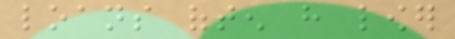loans often have lower
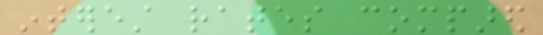interest rates compared
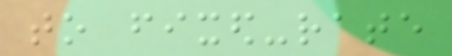to fixed-rate
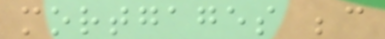mortgages because
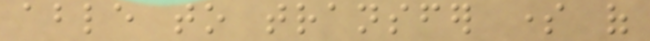able to transfer some of
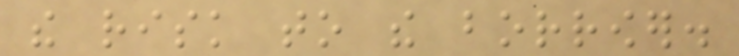the risk to the borrower.
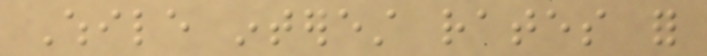While interest rates for
